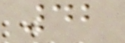42
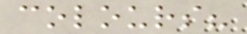colours?
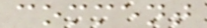comment
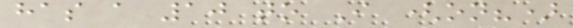has a 10 to I (on?)
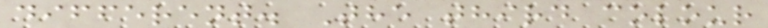different. The third colour
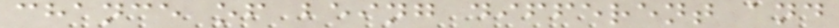chance of being different and
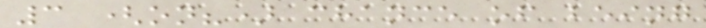3 (on?) chance of being
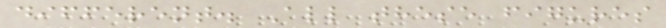different. All these figures
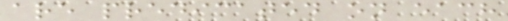are predicated on each
